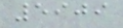5909
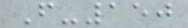F-150
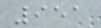951
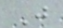J
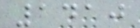1410
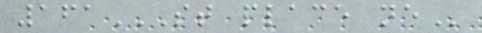161ST PLACE NE
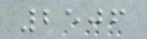2506
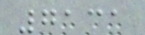7131
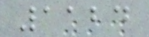1124
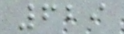629
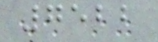7522
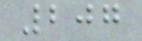207
